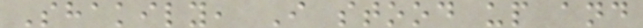Shakily, I stood up and
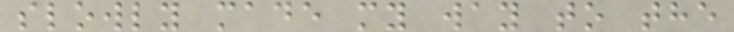slowly made my way to the
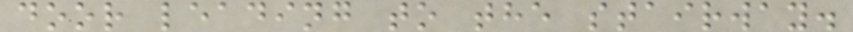door leading to the stairway.
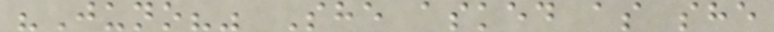"Juno?" She asked as she
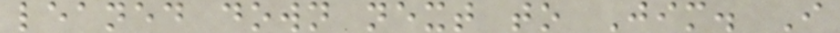leaned down next to Jim. I
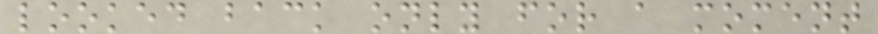looked back only for a moment
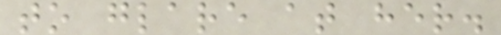to glare at her.
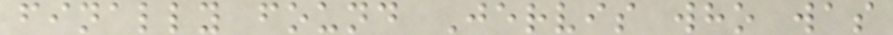finally found Jervis who was
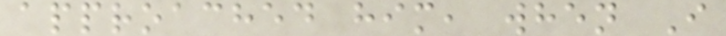approached him, when I
